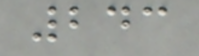243
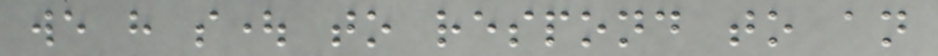we have sought to respond to an
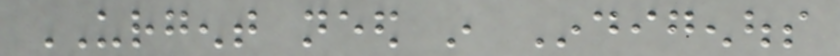URGENT need in Indigenous
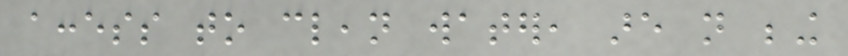access to clean water, are not being
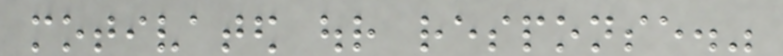motivated our response."
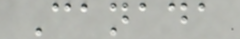Canada
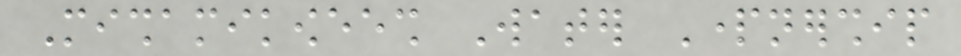Mishamikoweesh Water Partnership
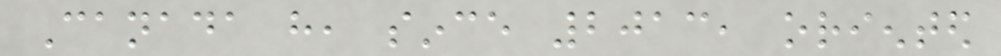Canada have, since 2013, oriented
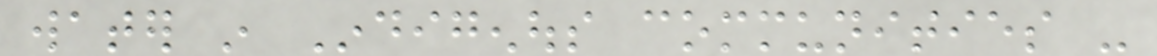water in Indigenous communities -
